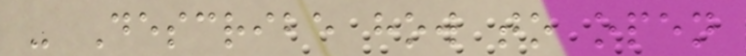- Describe how to open
